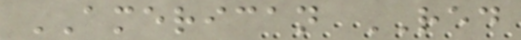AMERICAN RED
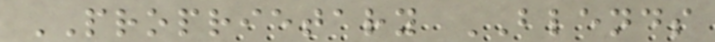PROPRIETARY BLENDS
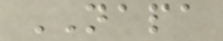NAPA
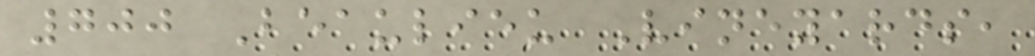700 Beaulieu Vineyards,
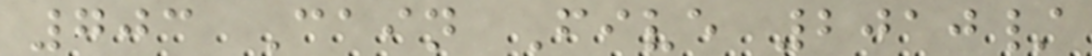703 Cain Five 2010/
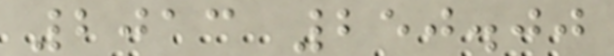2013 250.00
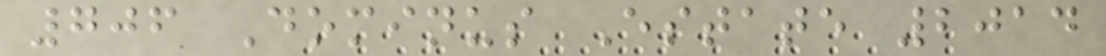706 Dominus Estate 2014
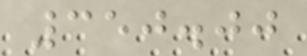350.00
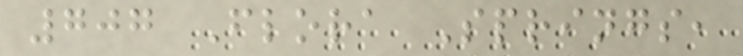707 Flora Springs,
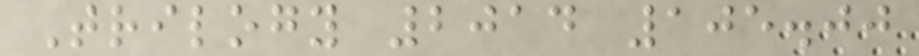Trilogy 2014 105.00
